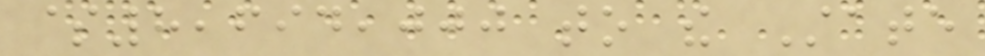$8,694,000 to the State
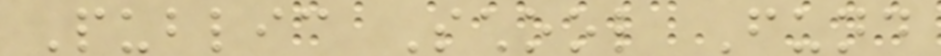Public School Fund
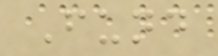Fund
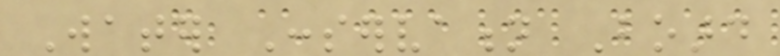Water Conservation Board
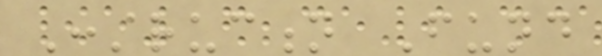Construction Fund
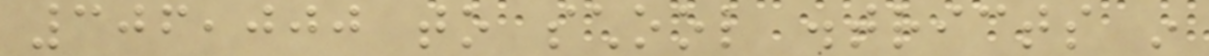306,000 to school districts in
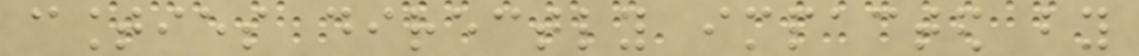counties directly impacted by
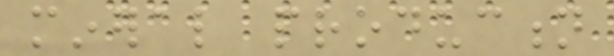mineral production
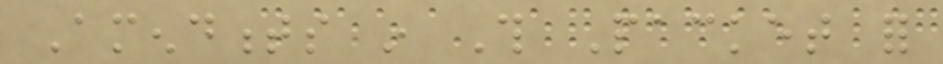Amendments in This Packet for
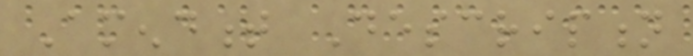Amendment Description
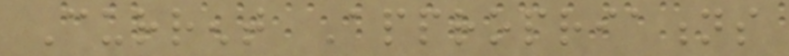Current Appropriations
